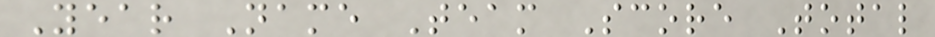Year Name Team Score Total
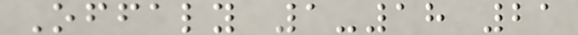Offaly 1-18 21
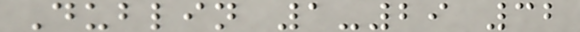Dublin 1-29 32
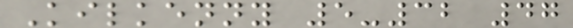Kilkenny 5-32 47
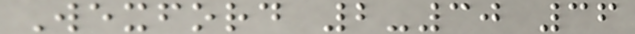Wexford 2-30 36
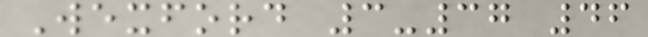Wexford 3-37 46
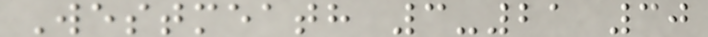Westmeath 3-21 30
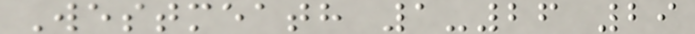Westmeath 1-26 29
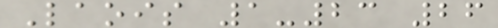Laois 1-23 26
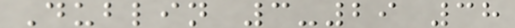Dublin 3-29 38
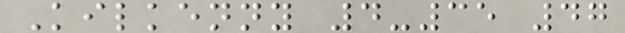Kilkenny 4-35 47
